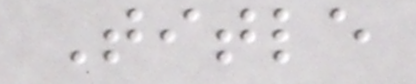Title
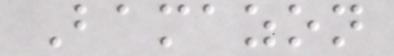Bamazon
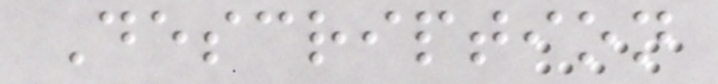Description
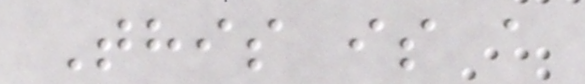This is a
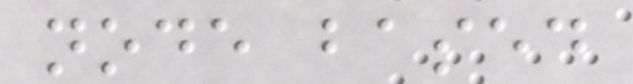node based
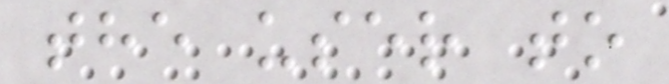the user to
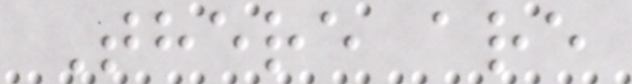There are
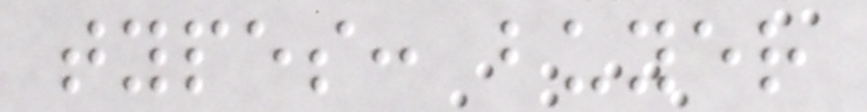types: buyer
